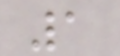1
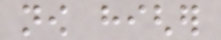now higher
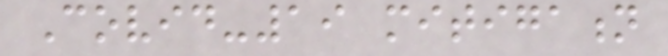Covid-19 mitigation
